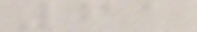61
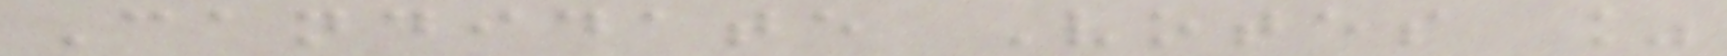Candidate Votes %
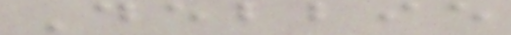Debbie
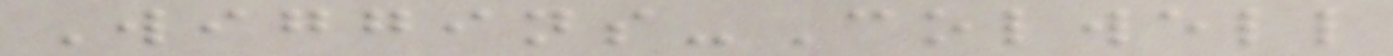Wiggins-Colwell
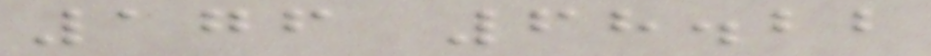176 68.22
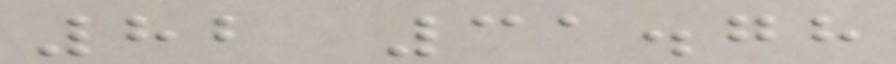82 31.78
